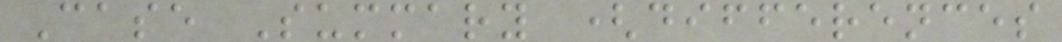Case Summary (differences
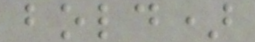bold)
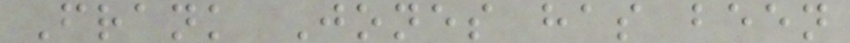Frank Jones has been
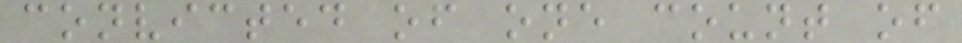convicted of one count of
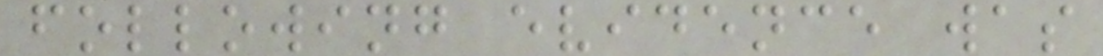following evidence was
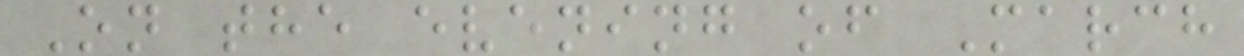On the evening of March
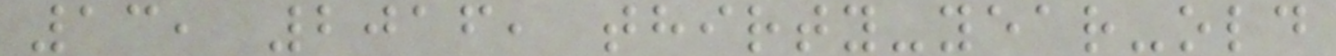13, 2016, thirty-year-old
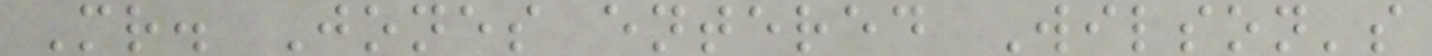Mr. Jones entered Wilson's
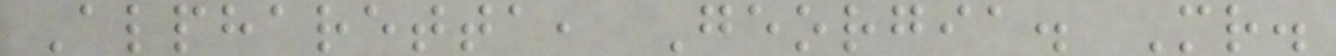Alpharetta, Georgia. Mr.
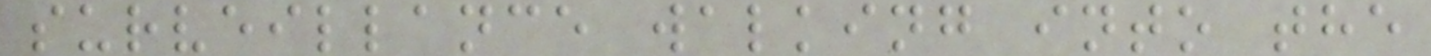surveillance walking into the
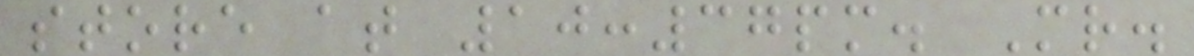store at 10:37pm. Mr.
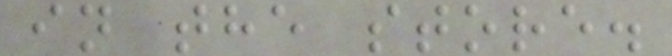in the store.
